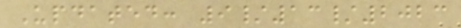Updated: 9/13/2023
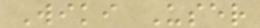Wiki User
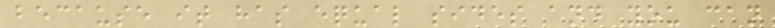because it has equal sides and you can
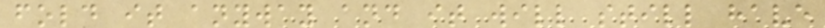fold it anyway and it will still have
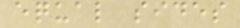equal sides
